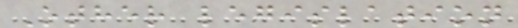Other legislation
